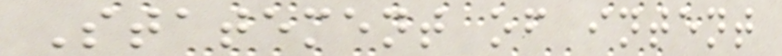Statement of intent
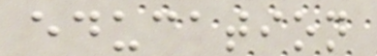education
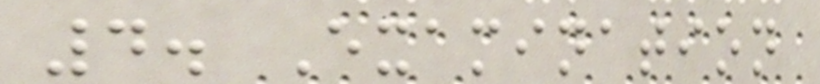4. Examination
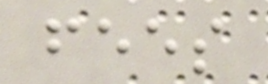fees
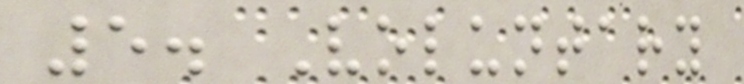5. Voluntary
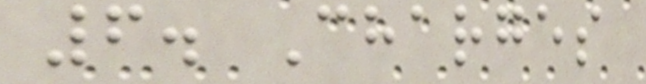6. Charges
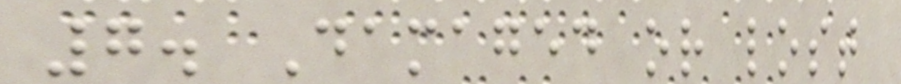7. Damaged or lost
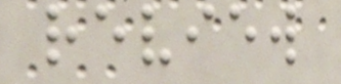review
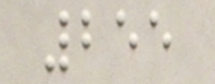255
